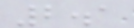2.1
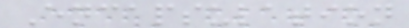Encapsulation
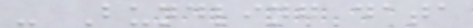- Bundling data
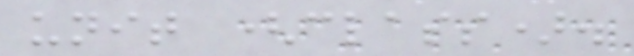unit (class).
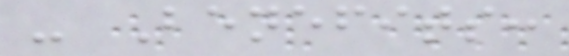- Benefits:
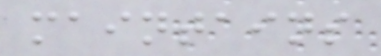maintains
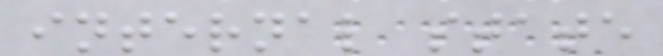internal state
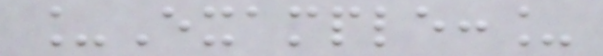_Example:_
